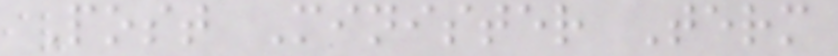Post Minister Term
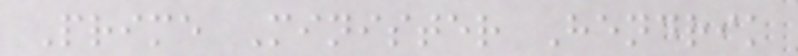Prime Minister Hendrik
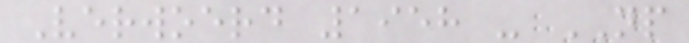Verwoerd 1958 - NP
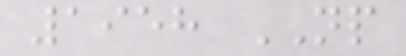1958 NP
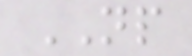NP
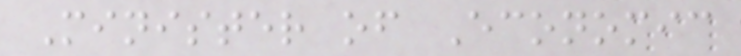Minister of Economic
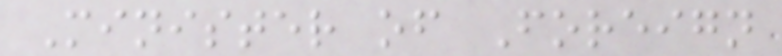Minister of Foreign
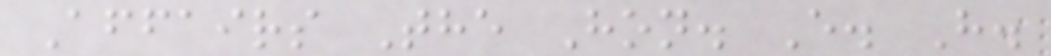Affairs The Hon. E. H.
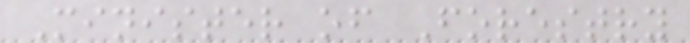Minister of Forestry
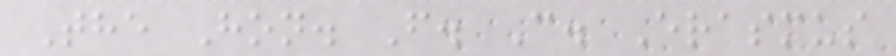The Hon. F. C. Erasmus
